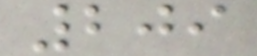209
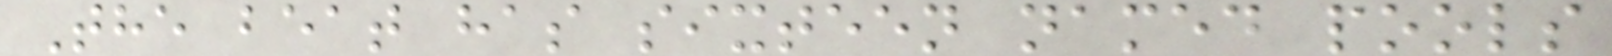The beat has sixteen named pools
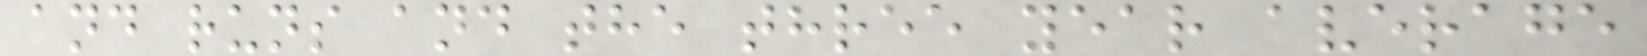and runs and the three year average
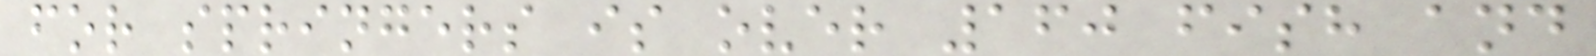for springers is over 160 fish and
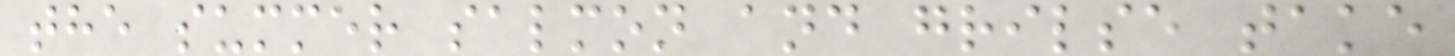the summer salmon and grilse take
